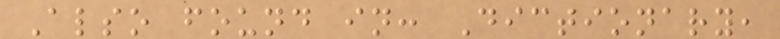Also found in: Dictionary,
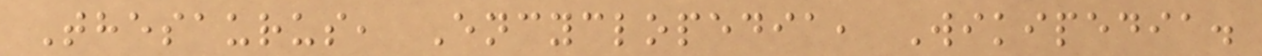Thesaurus, Encyclopedia, Wikipedia.
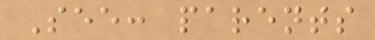See: parents
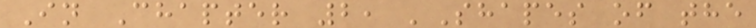In Chapter 2, 'Shapes of the
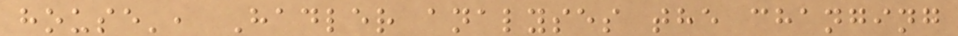house', Hadler analyses the changing
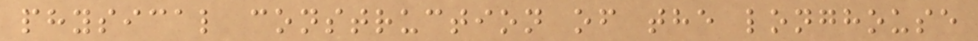physical construction of the longhouse
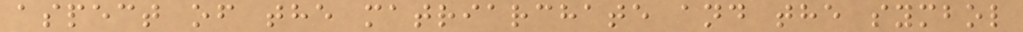aspect of the matriarchate and the symbol
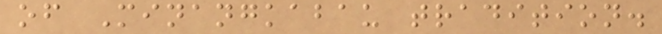of Minangkabau tradition.
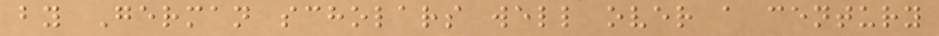by German scholars well over a century
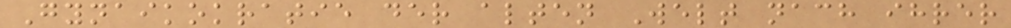Gynaikokratie der alten Welt nach ihrer
